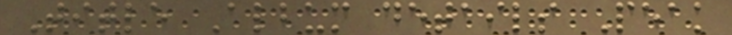Title Album details Peak
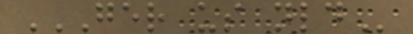GER US NLD
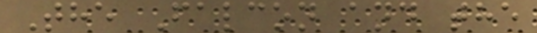The Falcon and the
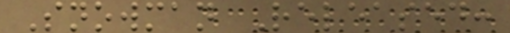Snowman Released:
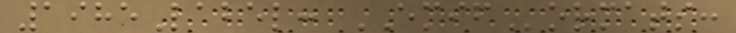1985Label: EMIFormats:
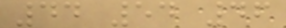44 54 46
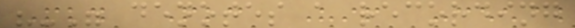"-" denotes a recording
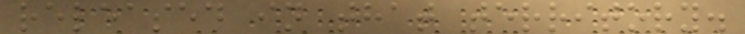released in that territory.
